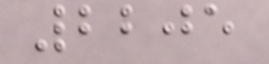2205
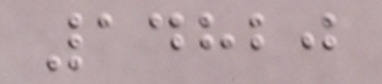14820
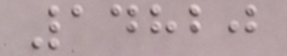14820
